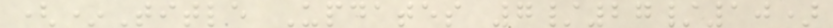(*Title Updates 7/27/10)
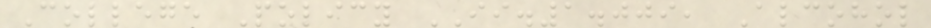College Policy II.1.009, Alcohol
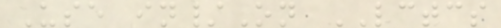Use in/On LCTCS
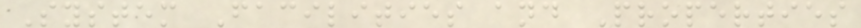System Facilities and Properties
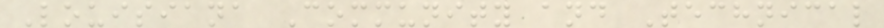Louisiana Community and Technical
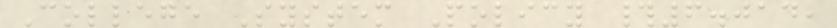College System Policy #6.014,
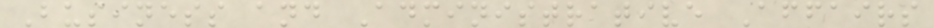Business and Administrative Affairs
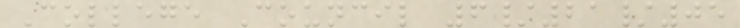College Council 6/21/05
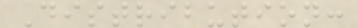Distribution:
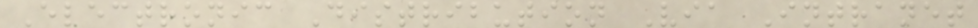Electronic Distribution Via Intranet
